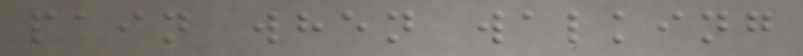pain when walking
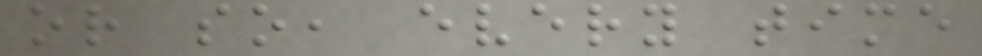or so, every time
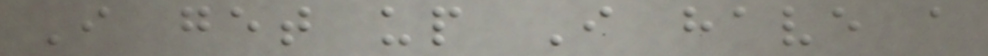I get up I have a
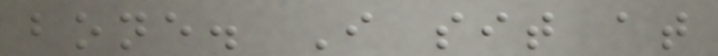bone. I sit at
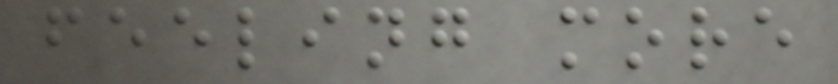feeling more
